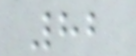82
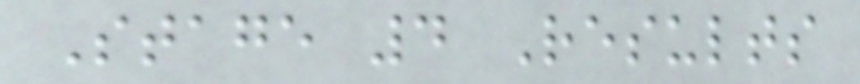Stage 4 Results
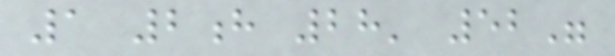1 2h 28' 52"
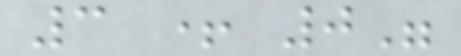3 + 0"
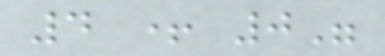4 + 0"
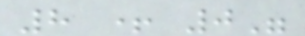8 + 0"
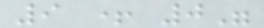9 + 0"
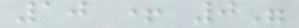10 + 0"
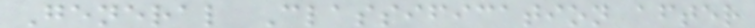General Classification after
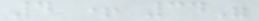4 + 34"
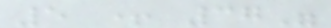5 + 37"
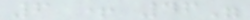6 + 46"
